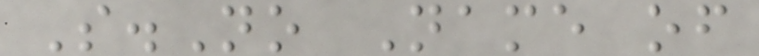S.No Name of
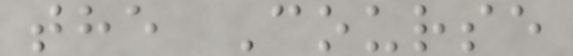the Course
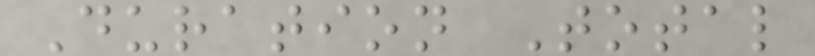Duration Total
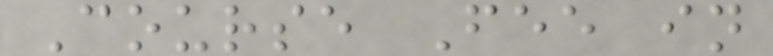Course Fee in
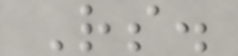Rs.
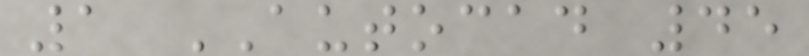1 AUTOCAD 45
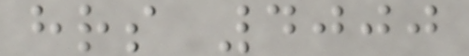hrs 4000
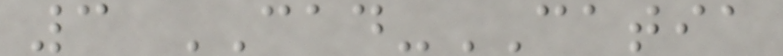3 CAD-CATIA
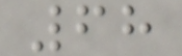68
